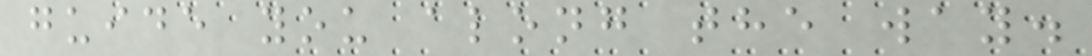guide you along the way.
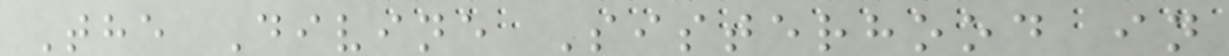The Divine Sisterhood in
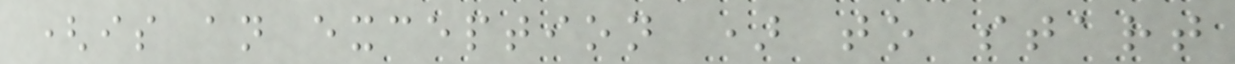(is an exception ) to start
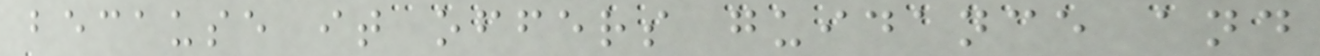because it offers guidance and
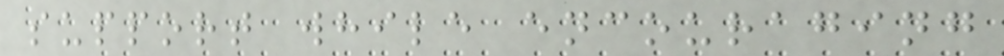support while encouraging
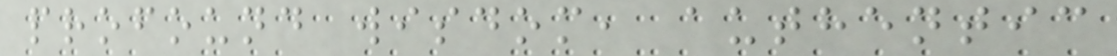profound wisdom, authentic
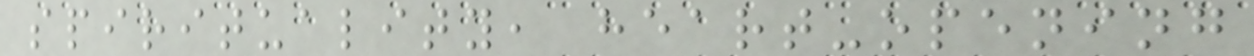spirituality, heart-opening
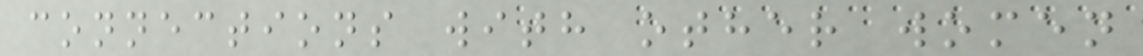connections with other women
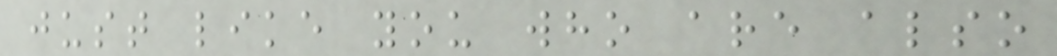just like you who are also
